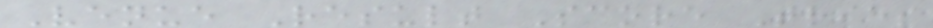Venue Result Score Tries
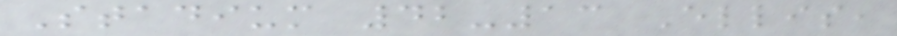Stadium 42-13 Ellis,
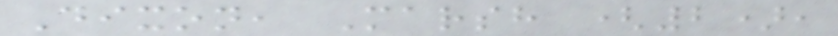Dixon, Marsh (2),
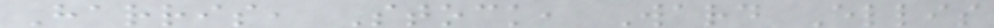Harris, Stock, Ward Ellis
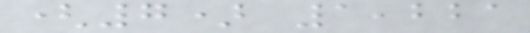(7) 1,221
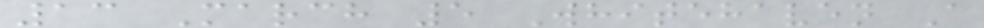13 March 5 Whitehaven A
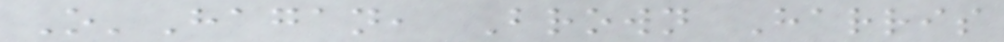O'Hagan, Brown Harris
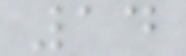14
